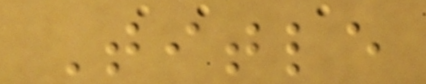Title
